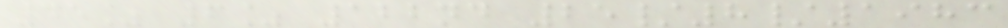45% 6% 122nd 25/8/1983
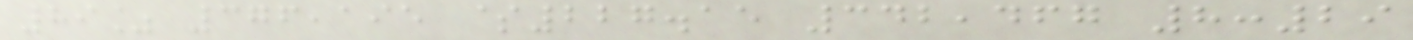89% 376,195 $227.15 342,467 8:29
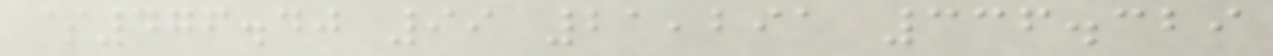$476.40 99 21,291 336.329
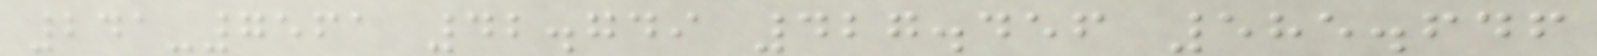241-7561 42.749 427.456 585.646
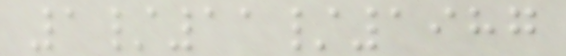1/11/1987
